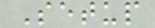Setup
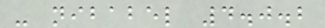- nibabel 4.0.2
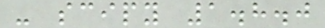- scipy 1.8.0
